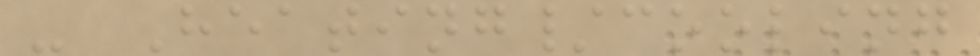- Heating/cooling
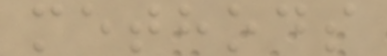methods
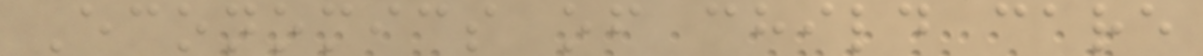Economics of child care
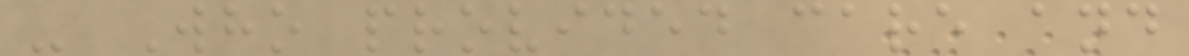- Who provided care and
